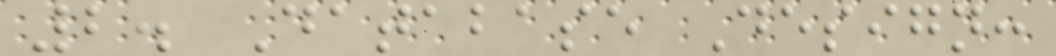2. Database Design:
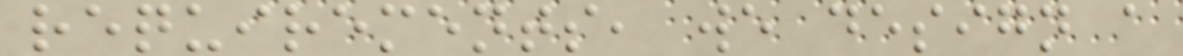requirements, we design a
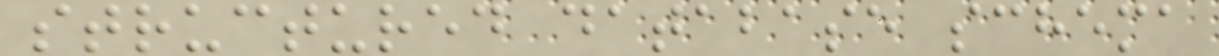structured database schema
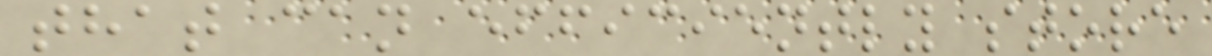that can efficiently store
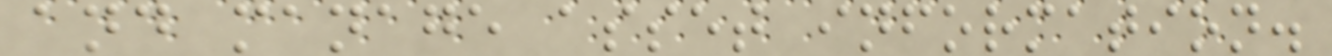and manage asset information.
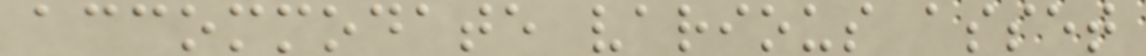accommodate various asset
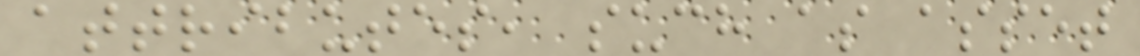attributes, such as asset
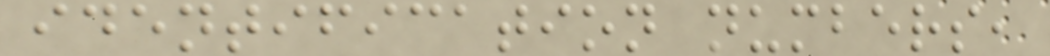identification numbers,
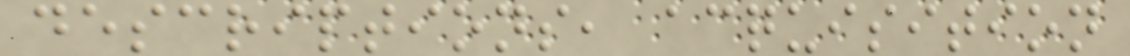descriptions, acquisition
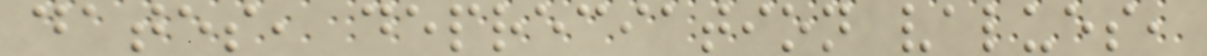dates, depreciation values,
